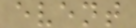event
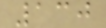130
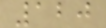120
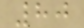80
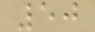50
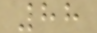88
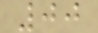00
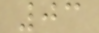03
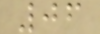06
